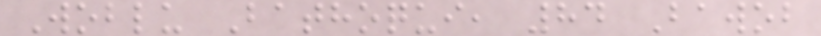Woblu Bathoqui, 84 Bawob
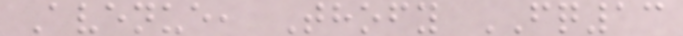Avenue, Thofy FQ13
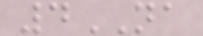4NA
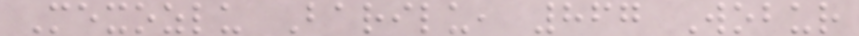Mexozlu Barilu, 867 Wobur
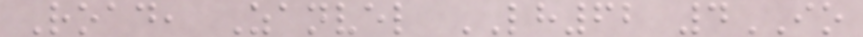Road, Zanvel LH62 4IO
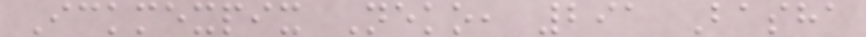Ickmexpix Neko, 291 Basha
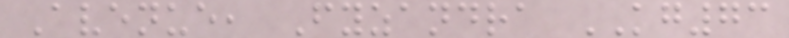Avenue, Fyzandra KG73
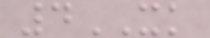4XK
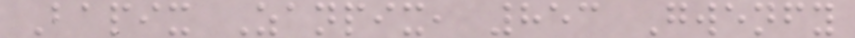Bapix Zanpix, 853 Gwenfy
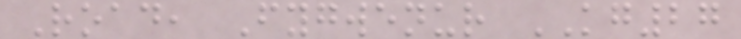Road, Fygwenur KG27
